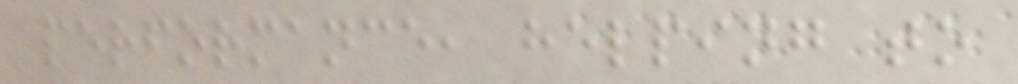performance, helping to
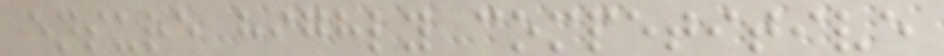ensure highly competitive
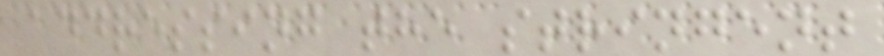addressing the stringent
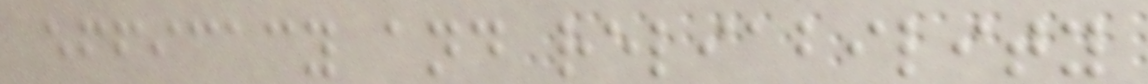efficacy and reliability
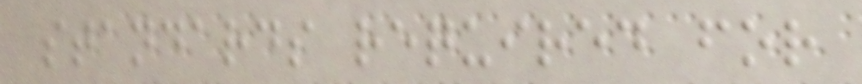standards required for
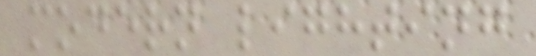modern lighting
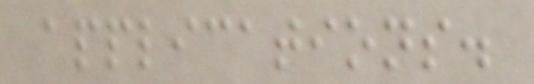applications.
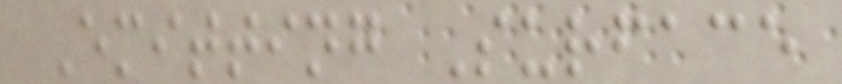Emitting Surface
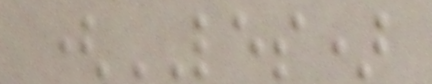(LES)
